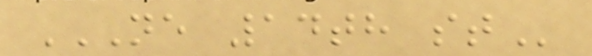NE 14TH ST
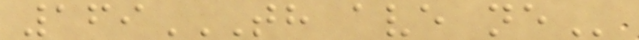169TH AVE NE
